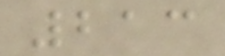213
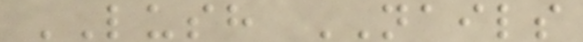LUSH NAILS
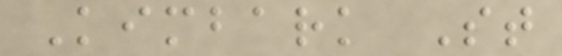Kimbark St
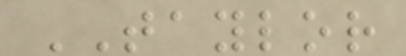TAYLOR
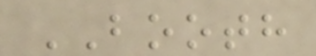BOOTH
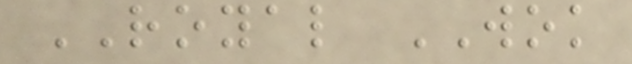ROYAL WOK
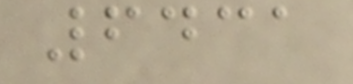6431
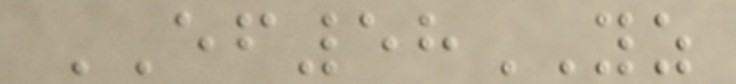EF58YZ
